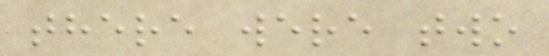there were two
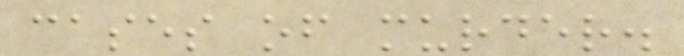cases of murder.
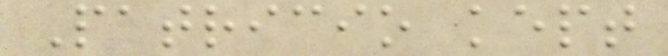Patricio kept
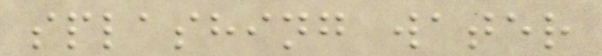splashing water
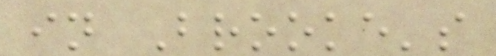in Brooke's
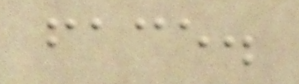face.
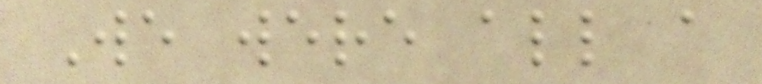We were all a
